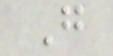G
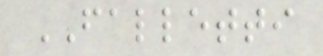FALLETTI
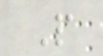P
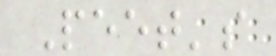Peet's
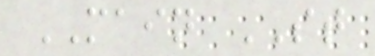MAIN ST
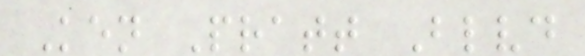Ken Pratt Blvd
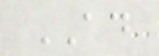AD
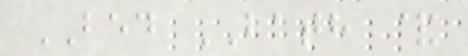BED BATH &
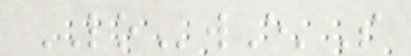LOwE'S
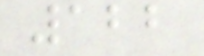122
